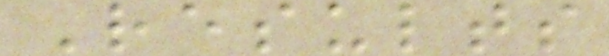Results
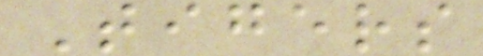Tigers
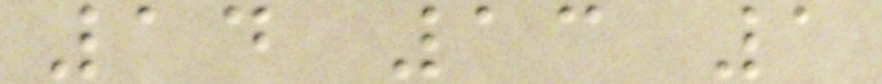14 13 1
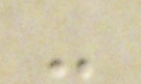-
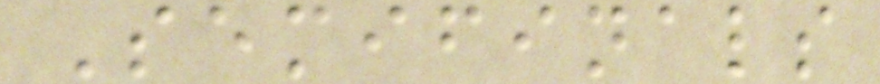Semifinals
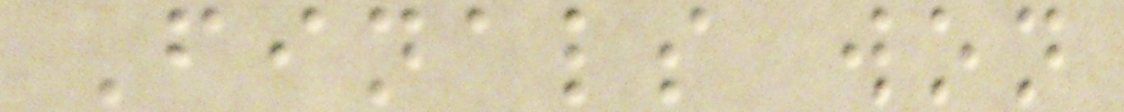Finals won
